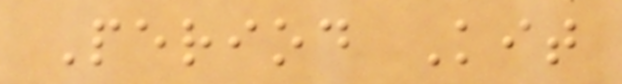Period Kit
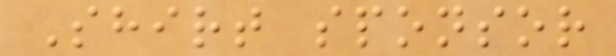Shirt sponsor
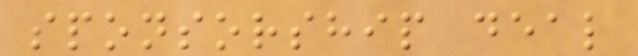sponsorship deal
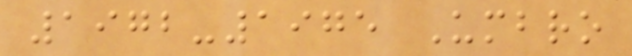1972-1975 Umbro
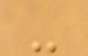-
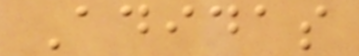Adidas
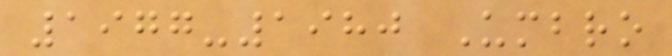1977-1980 Umbro
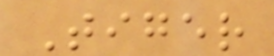Tiger
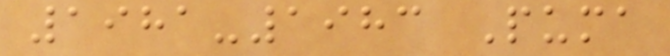1981-1983 Puma
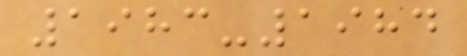1983-1984
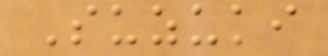Suzuki
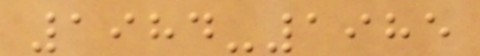1984-1985
